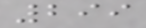299
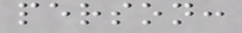person:
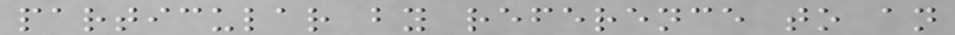particular by reference to an
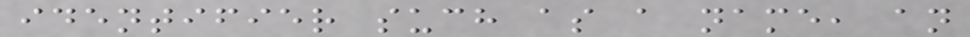identifier such as a name, an
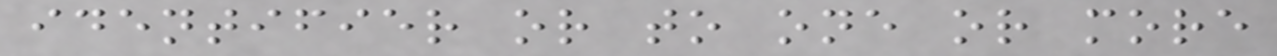identifier or to one or more
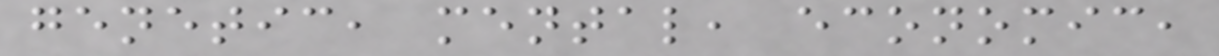genetic, mental, economic,
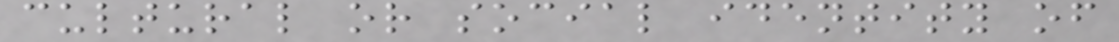cultural or social identity of
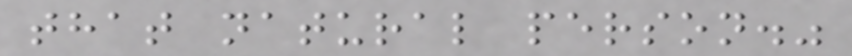that natural person."
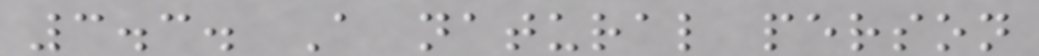3.3. A natural person
